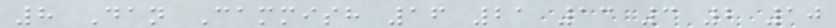8 Dan Cammish 16 21 13 3 2 10
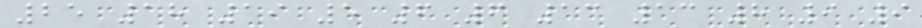25 18 19 5 6 6 13 13 8 9 9
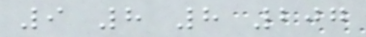9 8 8 207
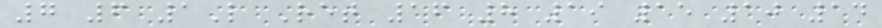7 6 1L Ret 16 8 19 15 10 14
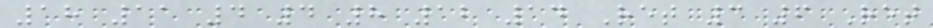18 11 4 4 8 12 14 Ret 3 6 Ret
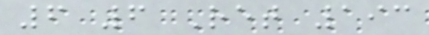6 6 Ret 193
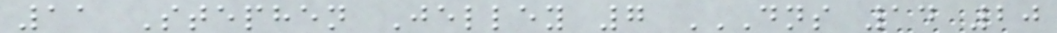11 Stephen Jelley 7 DNS 14 20
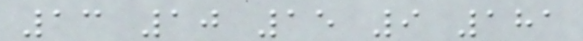13 10 15 9 181
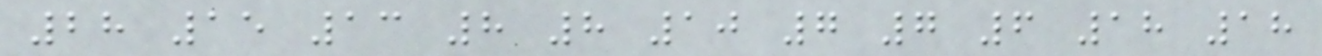28 15 13 8 8 10 7 7 6 18 18
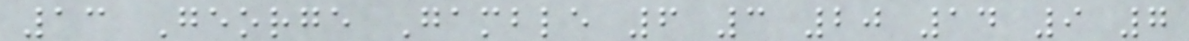13 George Gamble 6 3 20 14 9 7
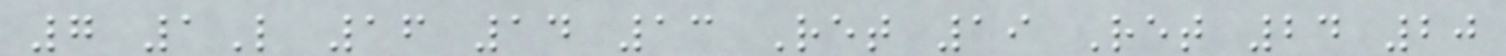7 1L 16 14 13 Ret 19 Ret 24 20
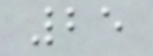25
